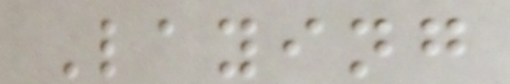Laying
